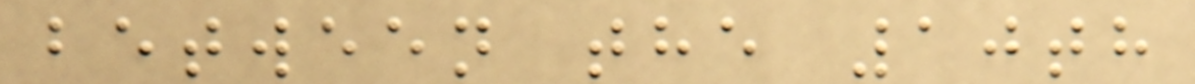between the 10th
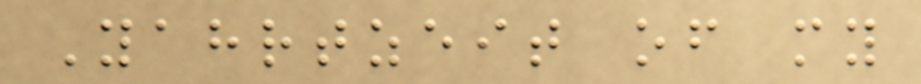Yahrtzeit of my
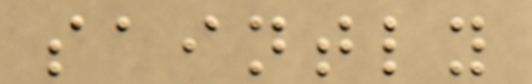saintly
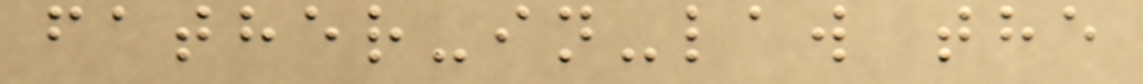father-in-law the
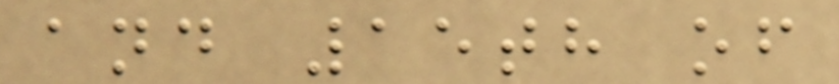and 15th of
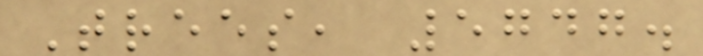Trees, 5747.
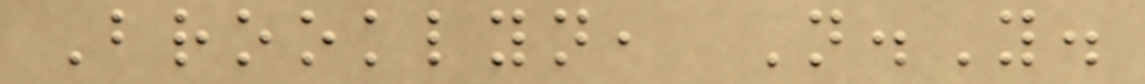Brooklyn, N.Y.
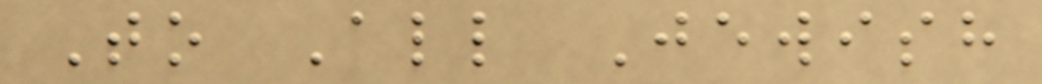To All Jewish
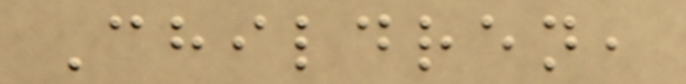Children,
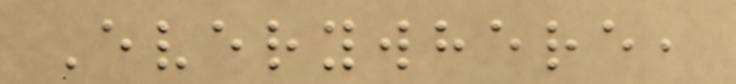Everywhere,
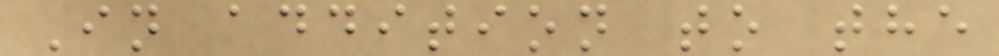In addition to the
